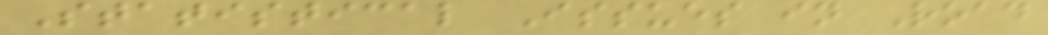Statistical Issues in Road
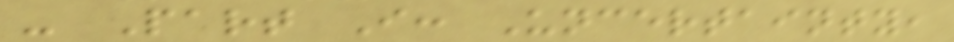- Part I: Uncertainty,
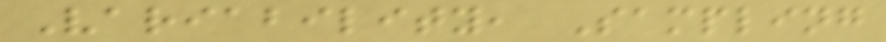Variability, Sampling
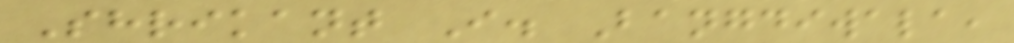Shrikant I. Bangdiwala,
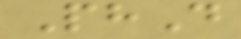PhD
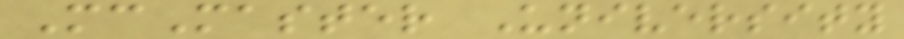McMaster University
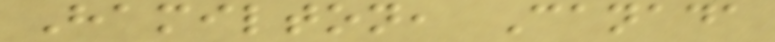Hamilton, Canada
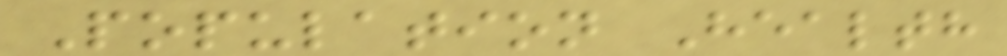Population Health
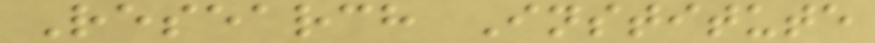Research Institute
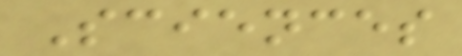Sciences
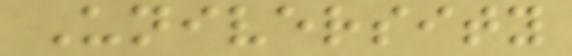University
